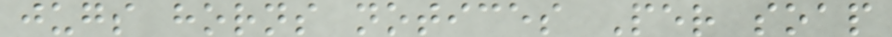jugs horns notices Per soap
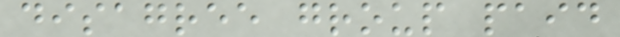disagree group paid
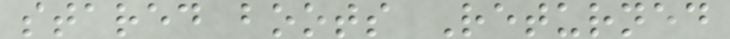stared boots Returned
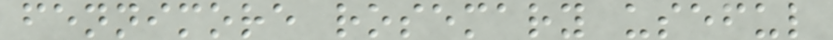fennimore rosemary useful
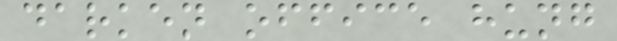darken office hung
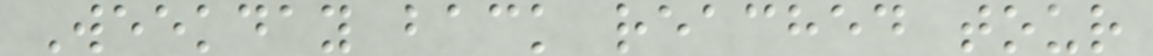Weekday back reached tour
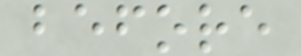before
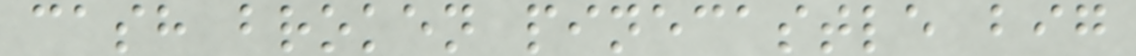cash broken pinecastle big
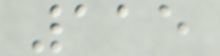115
